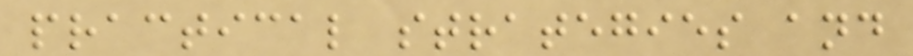practical strategies and
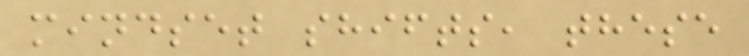mindset shifts, these
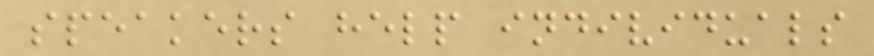speakers help individuals
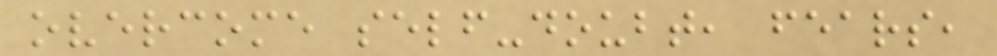overcome self-doubt, fears,
